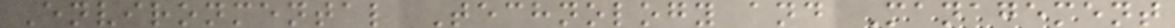Environmental Technology and Management
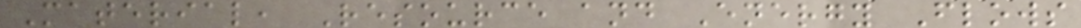Material, Resource and Energy Flows
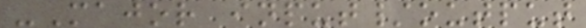-Major input/output
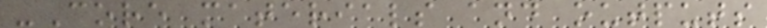-Core materials and outputs
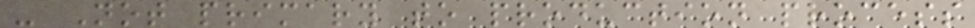- Not primary to production process
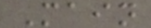Main
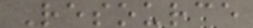Resource
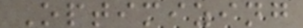Optimizing
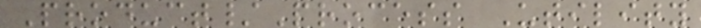Product/Process Utility
